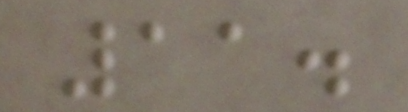11.
